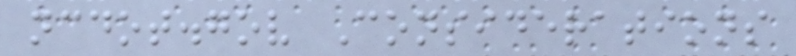ncdot.gov Considerations
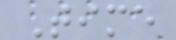Time
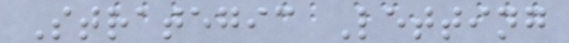Strategic Letting
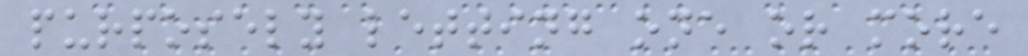purposely letting one or more
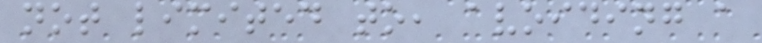not limited to, avoiding a
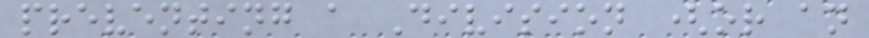preventing a Division (or an
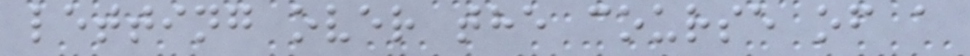letting over the course of a
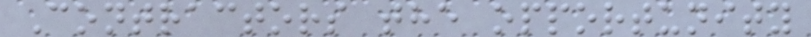Contractors the opportunity
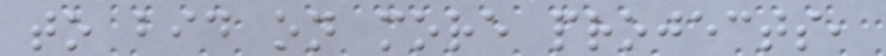to bid on more projects,
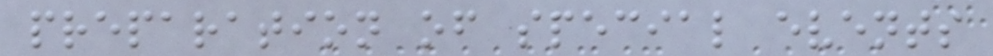preparation of special events
